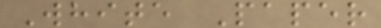White Paper
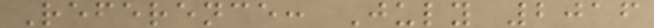Reference: July 2016
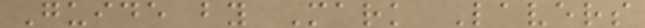Guide by Mark Lavers
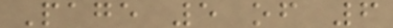Page 5 of 6
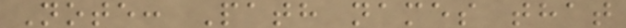Note: Path names that
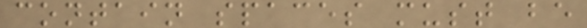contain spaces must be
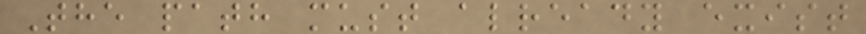The path must already exist
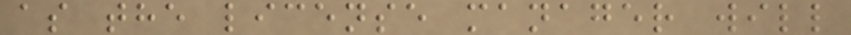as the license manager will
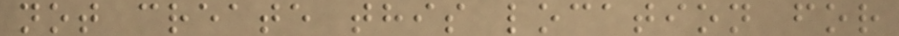not create this location for
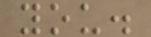you.
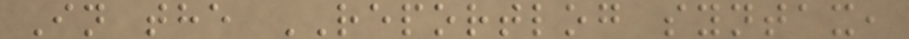In the REPORTLOG syntax,
